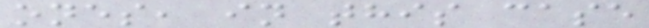ones, in this case
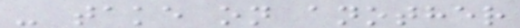- take on another
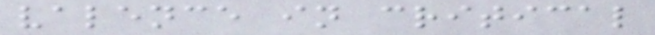valence in critical
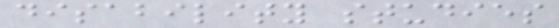disability studies
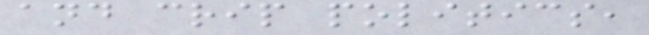and crip politics,
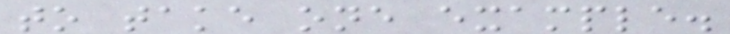to take one example.
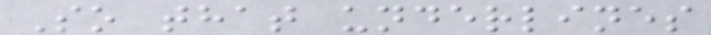So that underlines
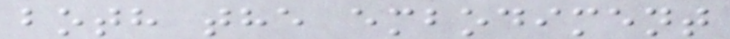both the embodiment
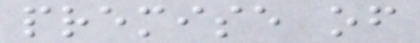premise of
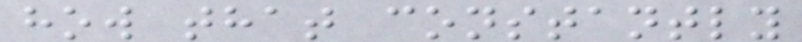how that constantly
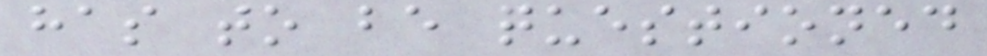has to be questioned
